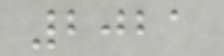2021
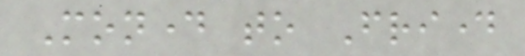Monday to Friday
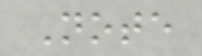Note
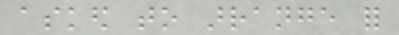asked to arrange for
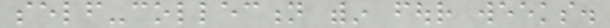self-collection within four weeks.
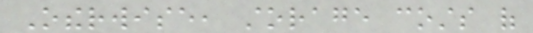Otherwise, storage costs of
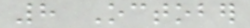8 October
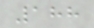188
